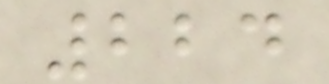224
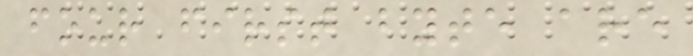four first byte are
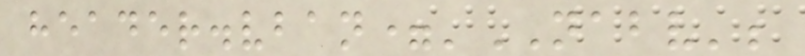header.vban='NABV';
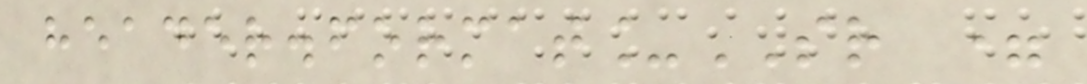header.format_SR =
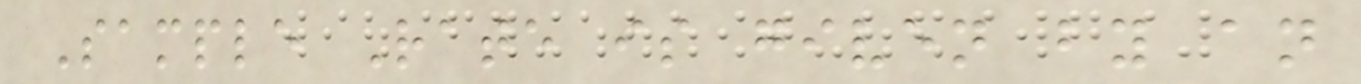Sample Rate is given by an
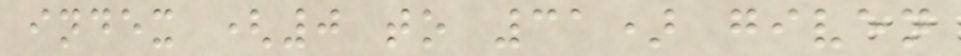index (0 to 31) given
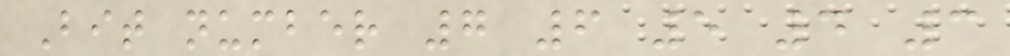Bit number 7 6 5 4 3
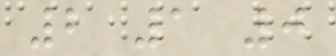2 1 0
